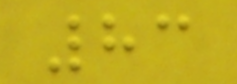83
